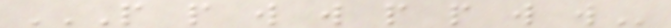P P W W P P W W
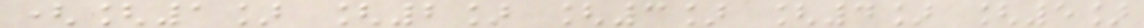([1] [2] [3] [4] [5]
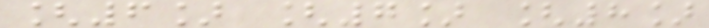[6] [7] [8]
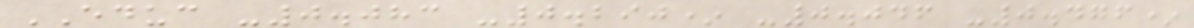EDUC -0.083 -0.290* -0.046 -0.476*
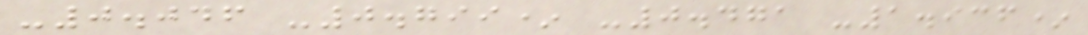-0.046 -0.799* -0.471 -1.936*
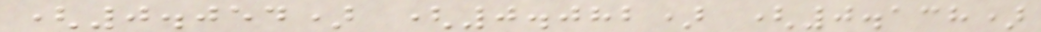(0.054) (0.082) (0.138)
